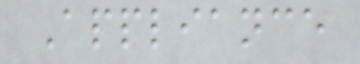Appliance
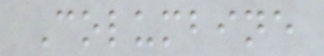Columbine
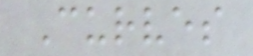Curves
